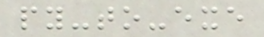py-to-exe
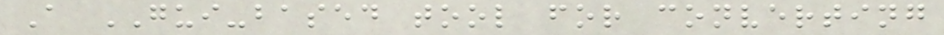A GUI-based tool for converting
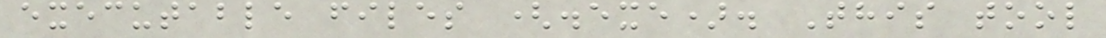executable files (.exe). This tool
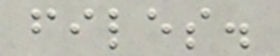files.
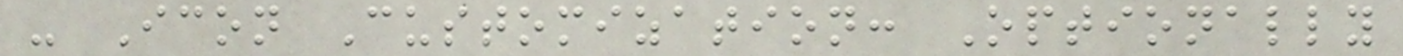- Icon Customization: Optionally
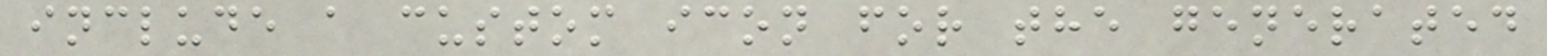include a custom icon for the generated
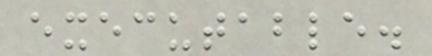executable.
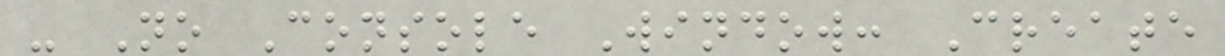- No Console Window: Create
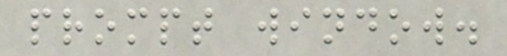prompt window.
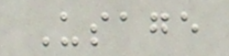Usage
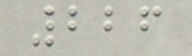226
